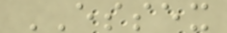ESSEX
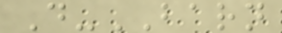D-BARN
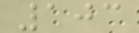103
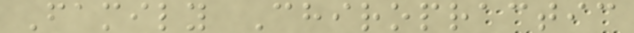Family Chiropractic
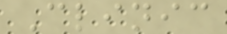Clinic
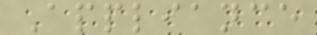Appliance
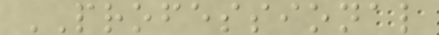PROFESSIONAL
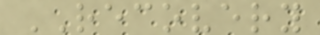RECOVERY
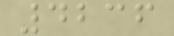4236
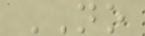NO
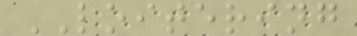LOITERING
